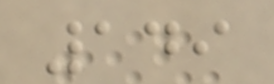149
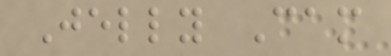Jelly Cam
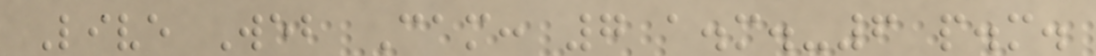Live Web Cam: 7 a.m.-6 p.m.
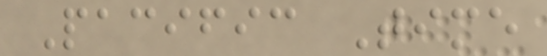Pacific Time
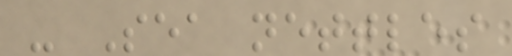- Sea nettles
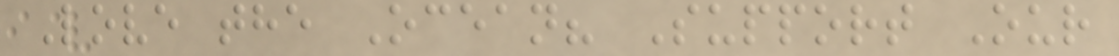Love the Ocean? Support Our
